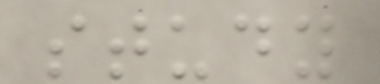study
